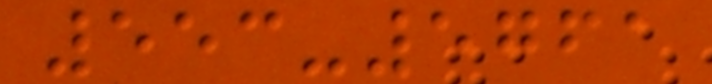553-5761
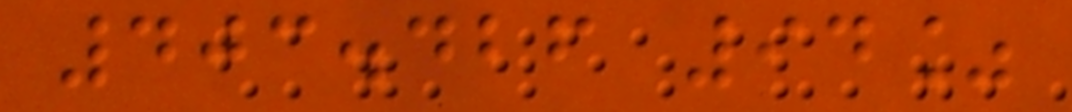403.426 94%
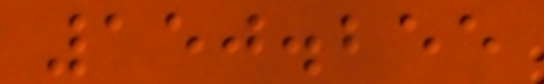150.255
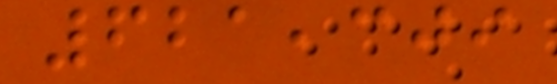621,309
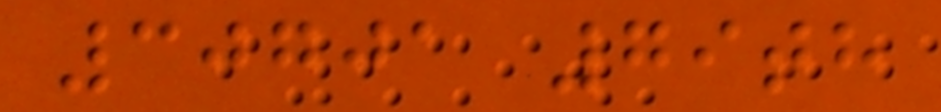30701 79th
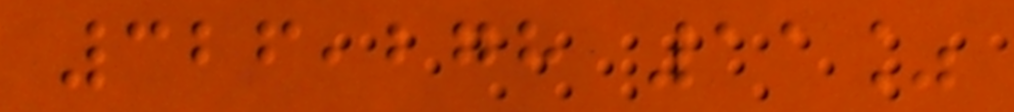326,278 11%
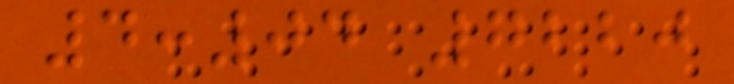4:04 7220
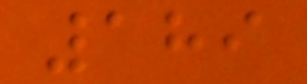189
